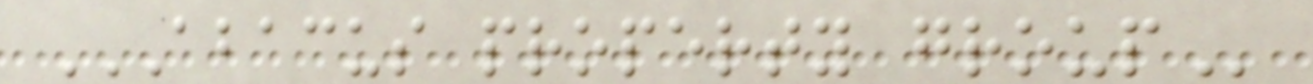ABACUS PROPERTY GROUP
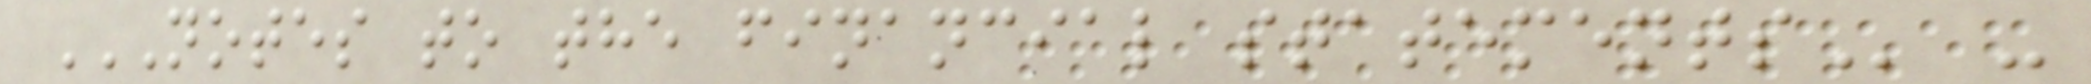NOTES TO THE FINANCIAL STATEMENTS -
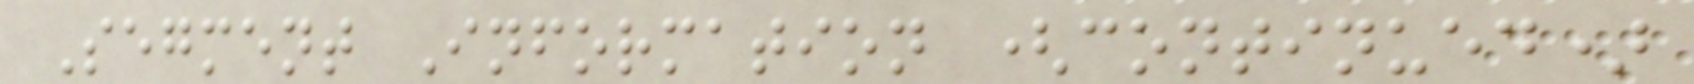Segment Information (continued)
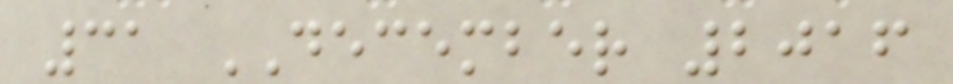31 DECEMBER 2016
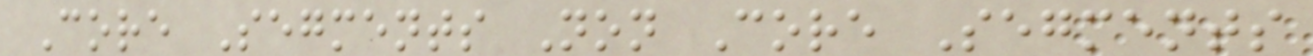Core Segments Non Core Segments
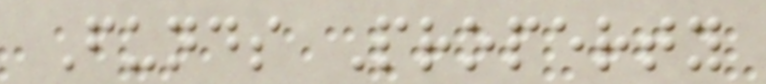Funds Property
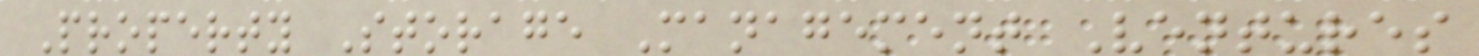Property Storage Management Ventures
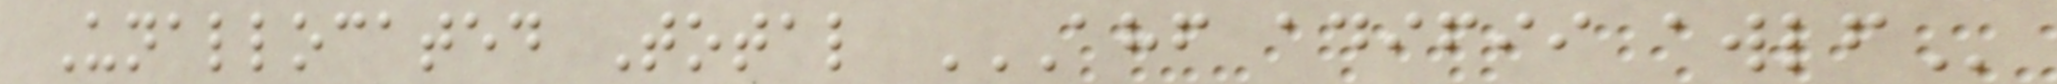Unallocated Total AHF ADIFII AWLF
